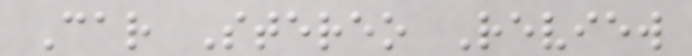Car Stereo Review
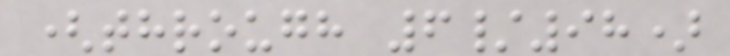(through 6/98)
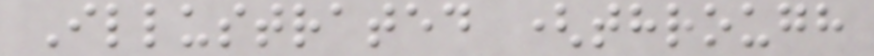Illustrated (through
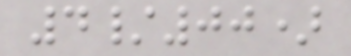4/00)
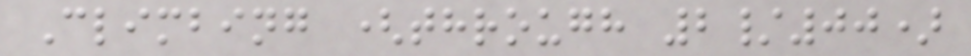Climbing (through 2/00)
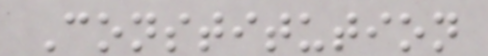Constitution
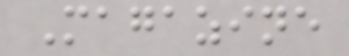Magazine
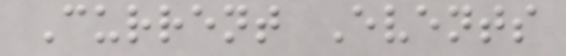Current Events
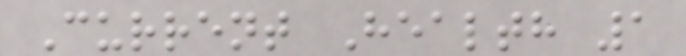Current Health 1
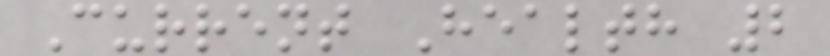Current Health 2
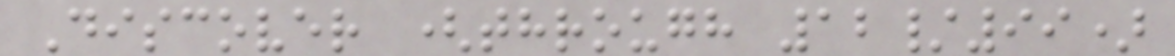Discover (through 12/99)
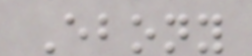Ebony
